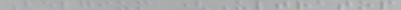Belgium (Ultratop
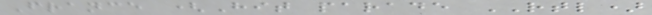France (Hit parade RTL)
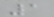1
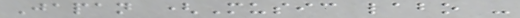Japan (Music labo -
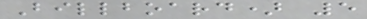Billboard) 5
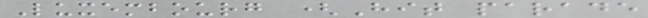Luxembourg (Hit parade
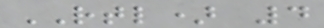RTL) 4
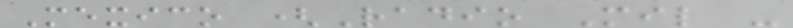Mexico (Radio Mil -
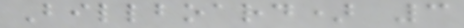Billboard) 3
